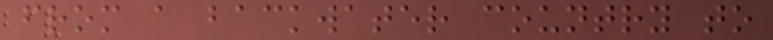from a backwater country to
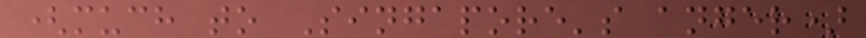(much to Singapore's anger)
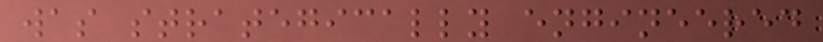was strategically engineered
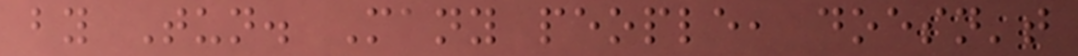by Tun. Many people, doesn't
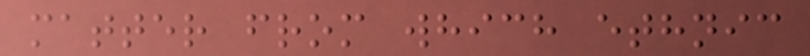matter from which ethnic
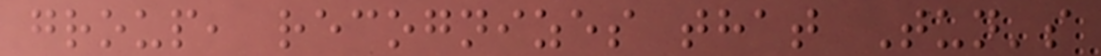group, recognizes that Tun's
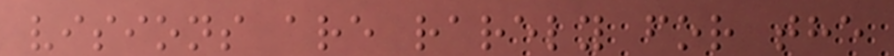visions are rarely for the
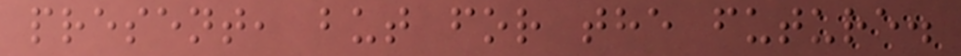present, but for the future.
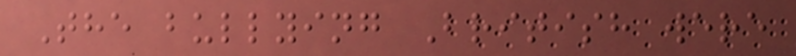The bullying British were
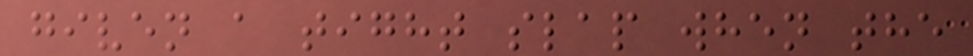given a tight slap when the
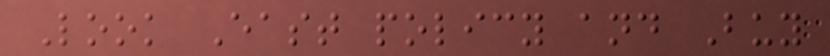Look East policy and Buy
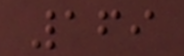169
